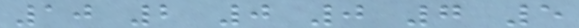10 2 0 0 7 5
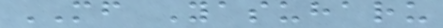MF Yasuharu
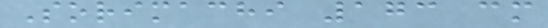Sorimachi 173 cm
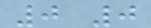0 0
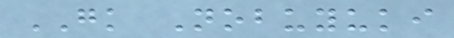GK Nobuyuki
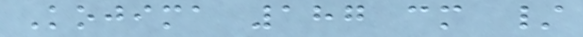Kojima 187 cm /
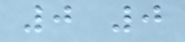0 0
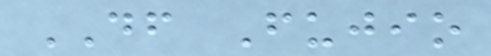DF Fujio
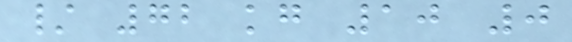/ 72 kg 10 0
